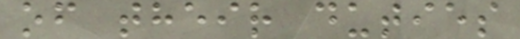of their duties
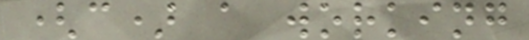(c) a working
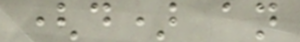(d) an
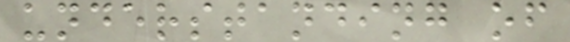understanding of
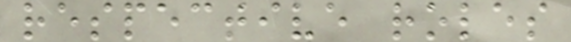respective roles
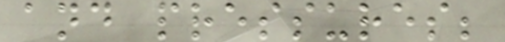and pressures;
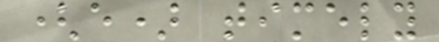(e) timely
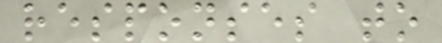responses to
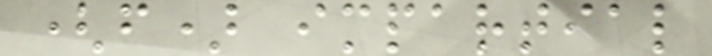(f) impartial
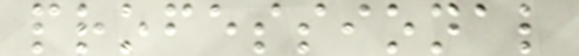professional
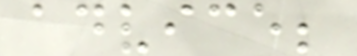advice;
